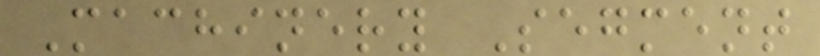Machinery Segment
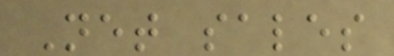Net sales
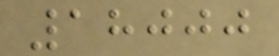18000
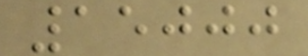15000
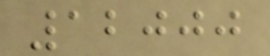12000
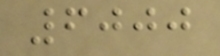6000
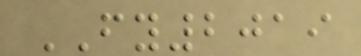FY2019
